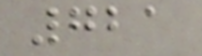721
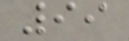99
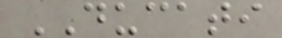DUCATI
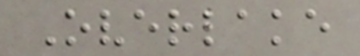Overlake
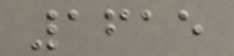1615
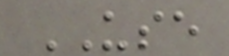USE
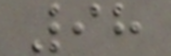98
